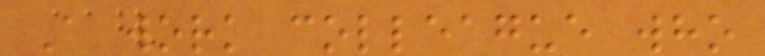A work colleague who
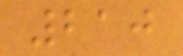210
